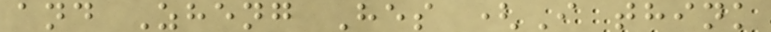and Zheng Hes (I think
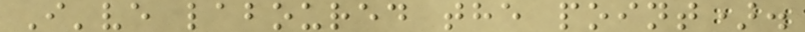I've laboured the point).
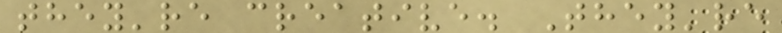they're creative. They're
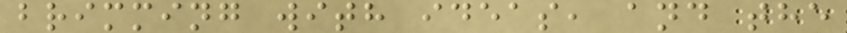brimming with ideas, and the
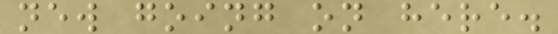new going on here.
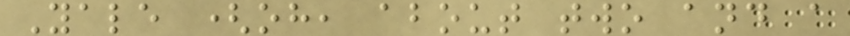Yale (oh, about two and a
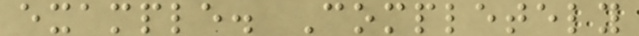example. Completely
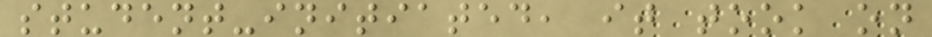student-initiated, it took on
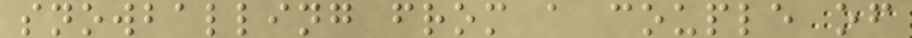snowballing from a couple of
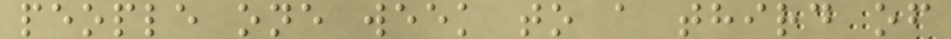people one week to a third of
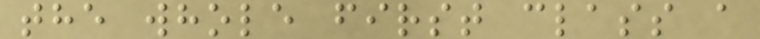the whole first class a
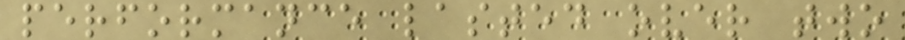performance lasted over two
